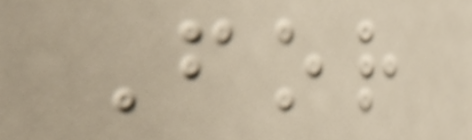For
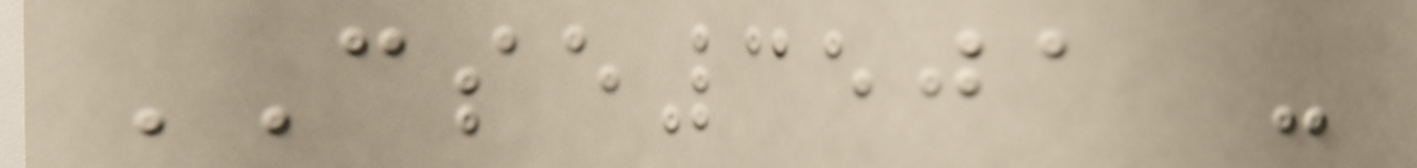CSE3501 -
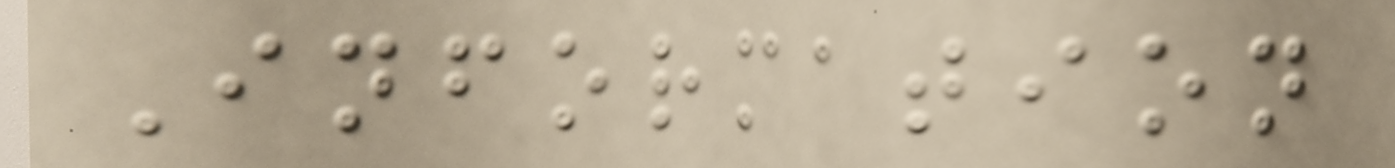Information
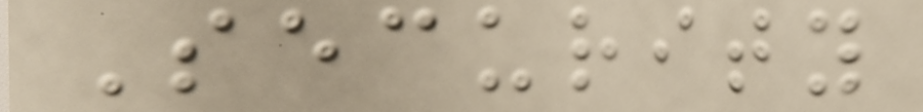Security
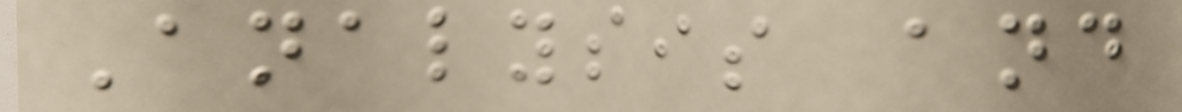Analysis and
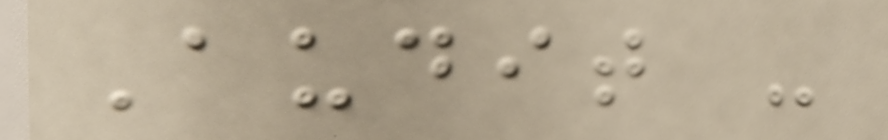Audit -
